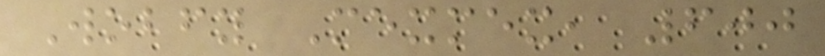Wobfy Mexmex, 600
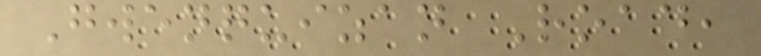Gwenquizan Road,
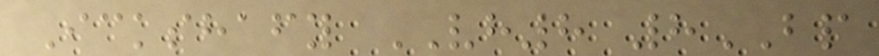Ickshafy VH8 8BP
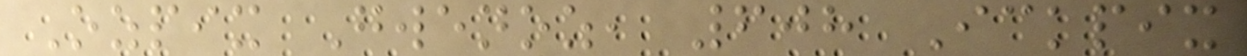Ozpix Gwenoz, 608 Ickpix
